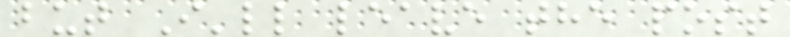but I'll leave the post
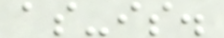as-is.
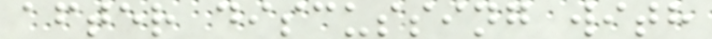after discussing with
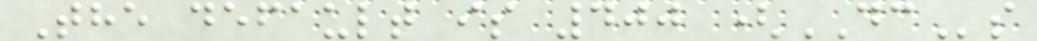The default is 400 (DCs
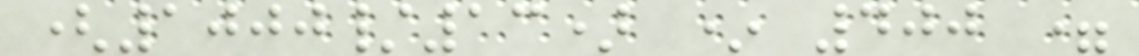(1000/13) * 400 =
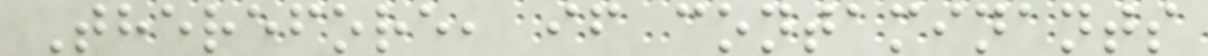Therefore, if contaminants
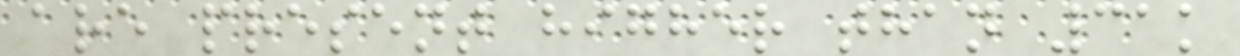are present higher than 31k
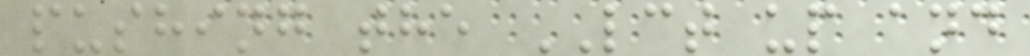pushing the LCT up and
